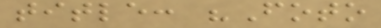title: "Foto
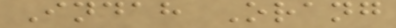Indah Orang
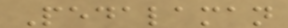Pedalaman
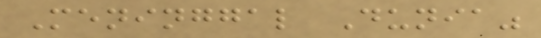Meninggal Dunia"
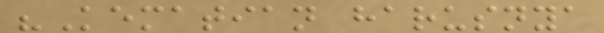"Kematian harusnya
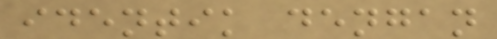identik dengan
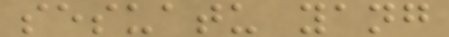sesuatu yang
